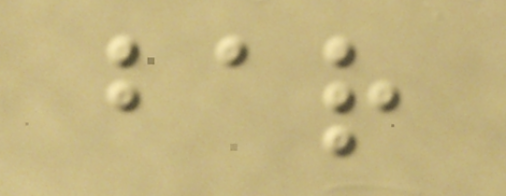bar
